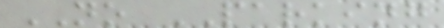NO PARKING
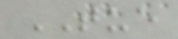TUE
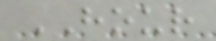HOUR
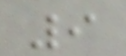9
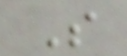S
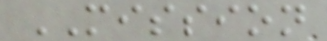MISSION
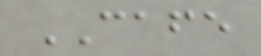CAFE
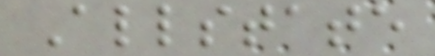Allstate
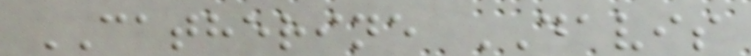CATHERINE DAVIS
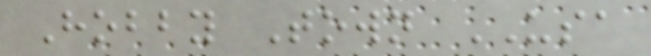Hobby Town USA
